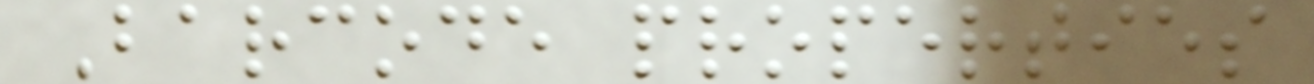Barcode properties
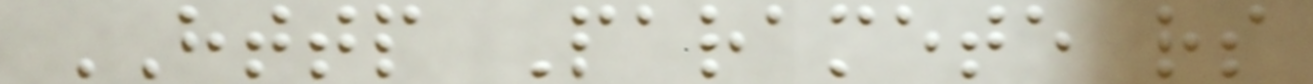HTTP Paramete rs
